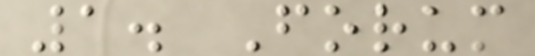1. Forum
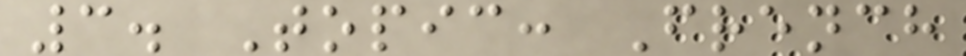3. Topic: French
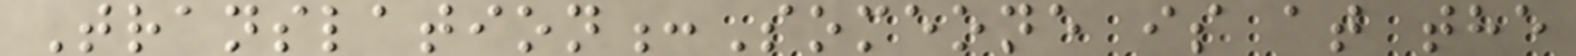Translation:Someone is at the
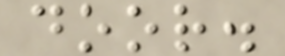door.
